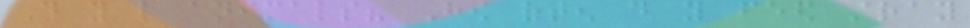Do you like animals? How often do you feed stray
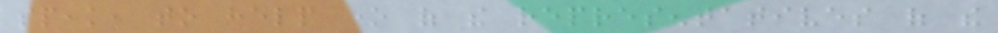speak, to help one of the representatives of the
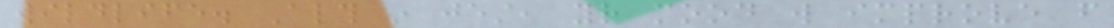wildlife. Although in jest, your mood will improve from
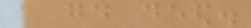a good deed.
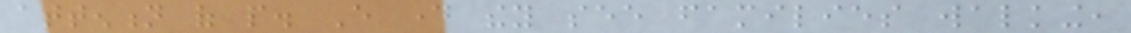attention of people. Every day they see families walking,
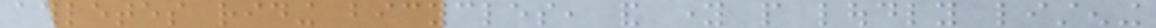athletes riding bicycles, and young people loudly listening
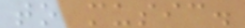to music.
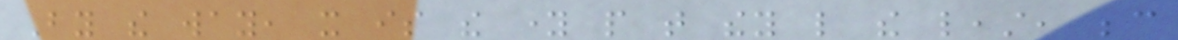By the way, it is the young people that they like the least, because
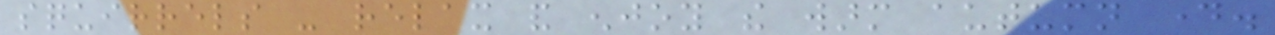squirrels - relax and enjoy the warm autumn day.
